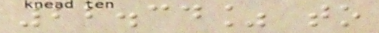22.34% to
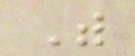With
